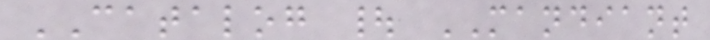CATALOG | MANDIANT
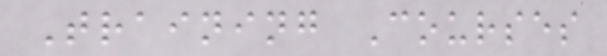Training Courses
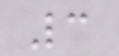3
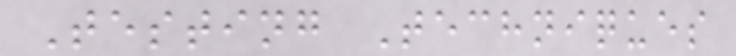Testing Techniques
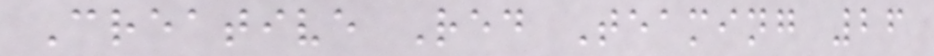Creative Red Teaming 26
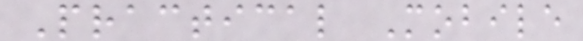Practical Mobile
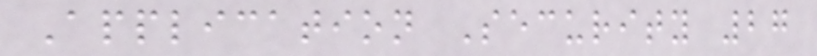Application Security 27
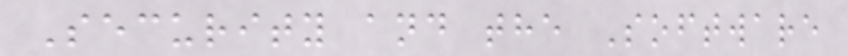Security and the Software
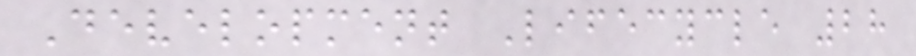Development Lifecycle 28
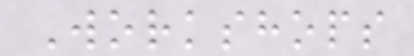Workshops
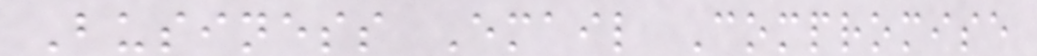Business Email Compromise
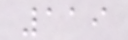119
